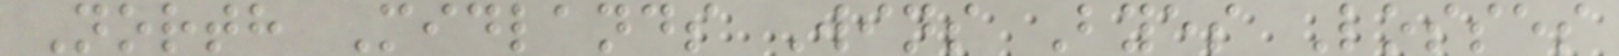North Midlands Wins Byes Losses
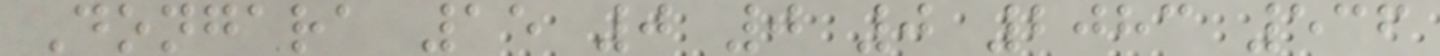Dongara 15 0 0 0 2083 536
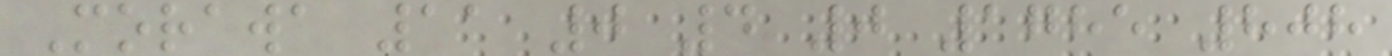Morawa 11 0 4 0 1785 808
